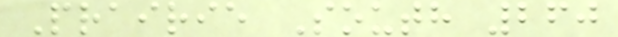Prairie South 260
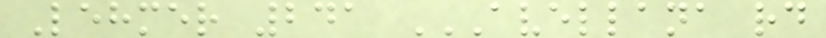Lehmer 241 AVELLANA RD
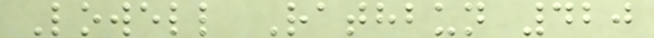Lowell Rathbun 420
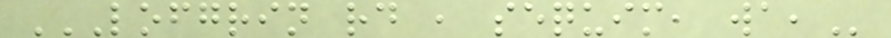LOFGRIN RD , SEQUIM, WA,
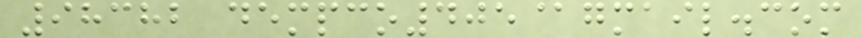98382 dempco405@gmail.com
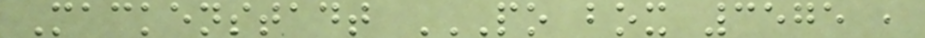Mackenstadt PO BOX 3575 ,
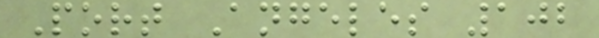Port Angeles 102
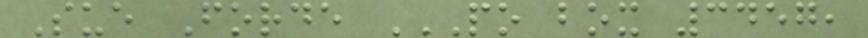Sue Forde PO BOX 3457,
